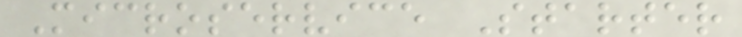Microservice Starter
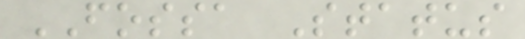FOSSA Status
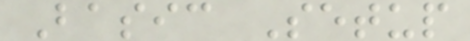Basic Setup
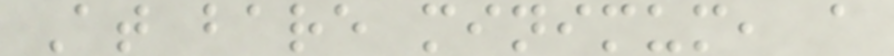At bare minimum, a
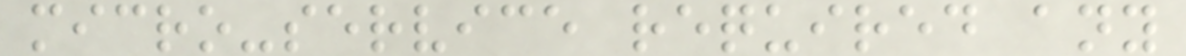micro-service required any
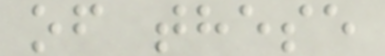of these
